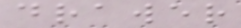drawer
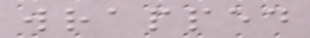wrapped
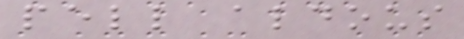pell aldous
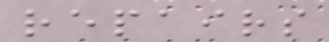repairs
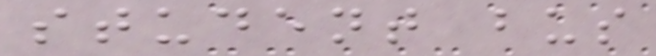student bus
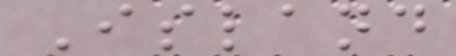Island
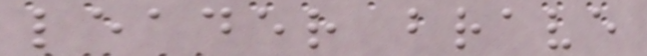leader brave
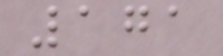171
